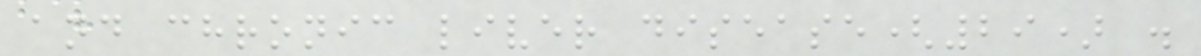and chronic liver disease(29) .
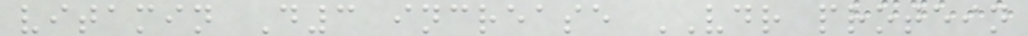vitamin D3 increase VDR protein
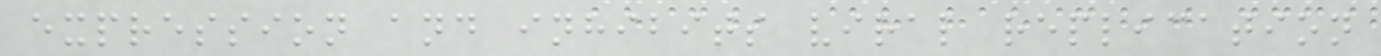expression and inhibits viral replication
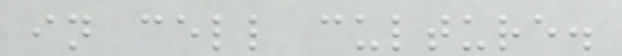in cell culture.
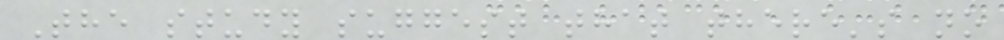The study suggest that there's no
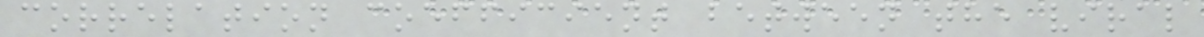correlation coefficient between the viral
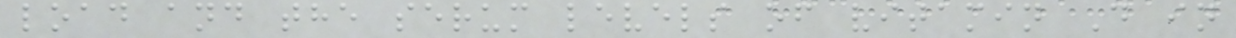load and the serum levels of vitamin D in
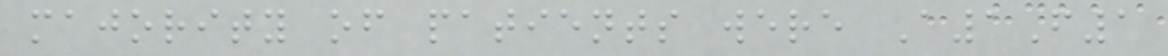majority of patients were A1F1
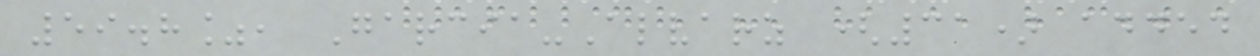59.8%, Garcia-Alvarz (31) added
